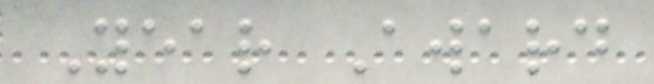Year Award
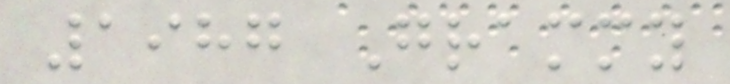1987 Grammy
